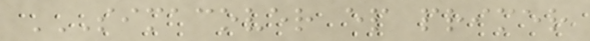SIMACOVER EP PRIMER
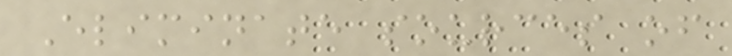Eliminate sources of
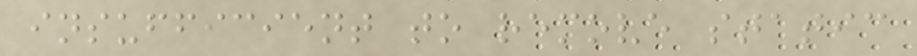insufficient to remove static
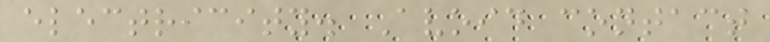electricity. Avoid contact
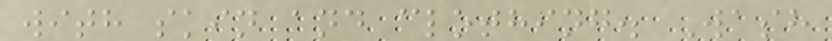with skin and clothing. Wash
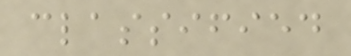classified
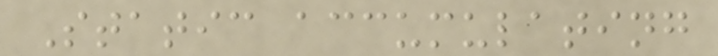Static accumulating
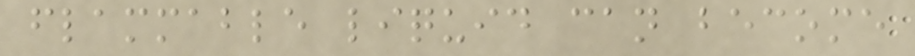flammable liquid can become
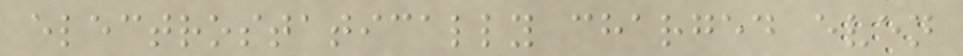electrostatically charged even
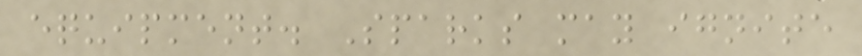equipment. Sparks may ignite
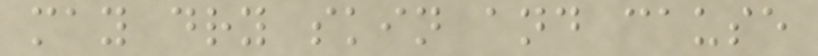may dry skin and cause
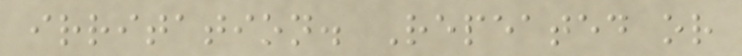irritation. Repeated or
